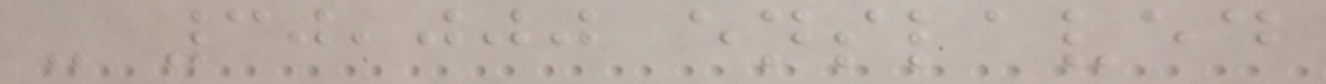- 30,000 enslaved
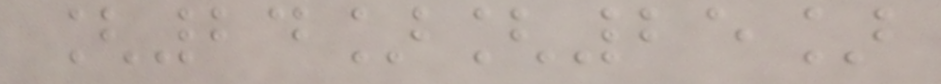[24][25]
